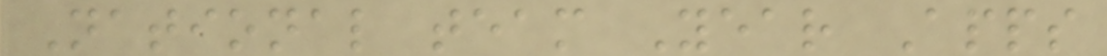National team Year Apps
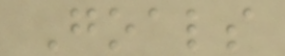Goals
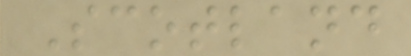Scotland
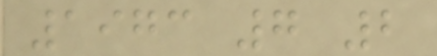1973 7 2
